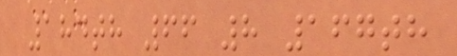184th 66 8 167th
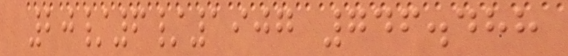20/6/1907 746.488
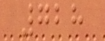728
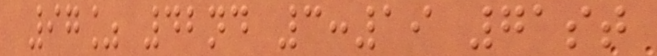97% 42nd 3:19 71st
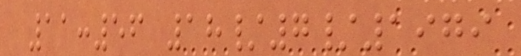11:56 18/7/1979
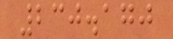230.170
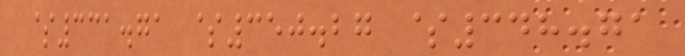$331.71 $350.27 $348.71
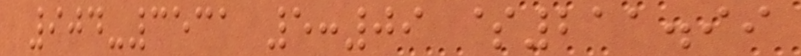904-3531 5:09 $211.99
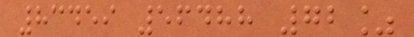83459 56488 72%
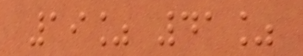19% 41%
